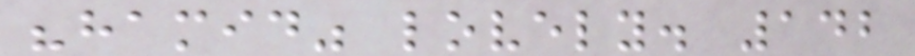"hamid" lovely. 142
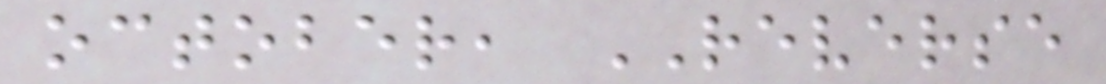october, REVERSE
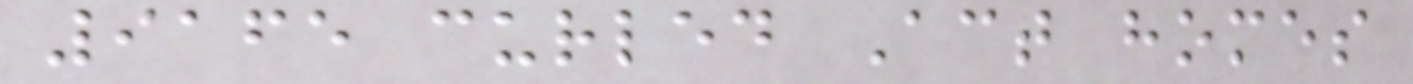9165 curled Act homes
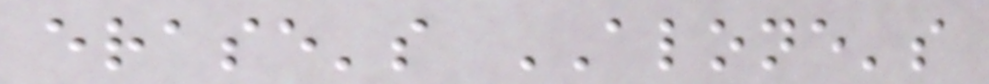erase's ALONE's
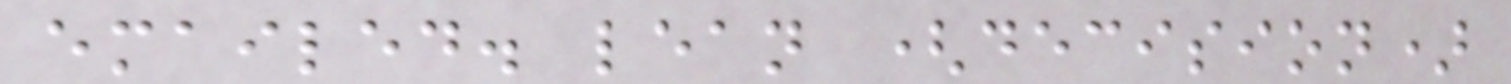emailed. lean (decision)
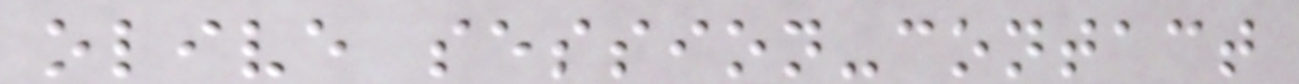olive session-contact
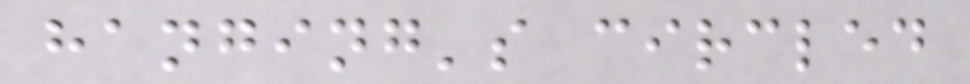hanging's circled
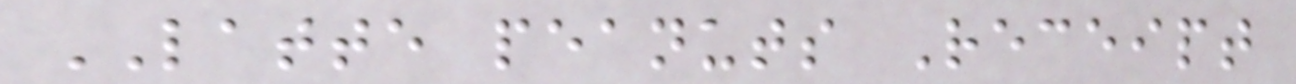LATTE peanuts Receipt
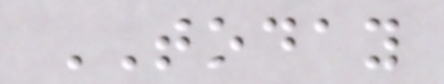TODAY
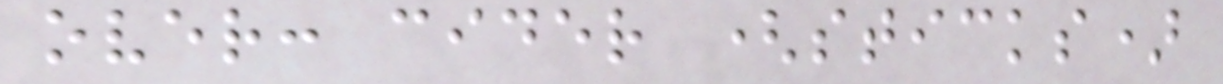over: cider (sticks)
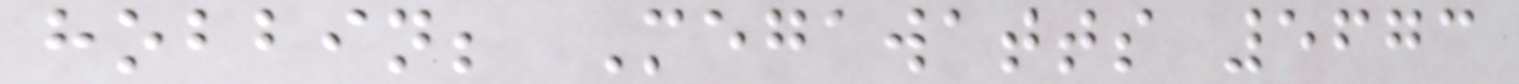hobbin; Megawatts 5673
